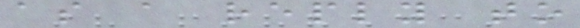as a reply to
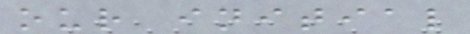our initial
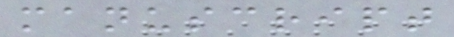manuscript
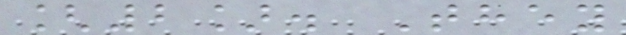[2]. They
